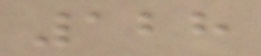128
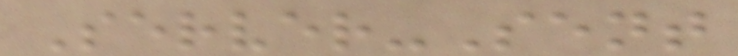Server-Sent
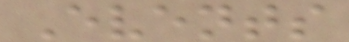Events
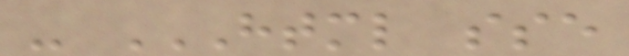- HTML SSE
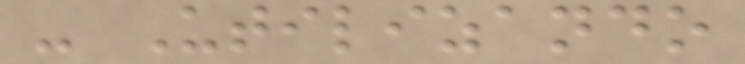- Utilizando
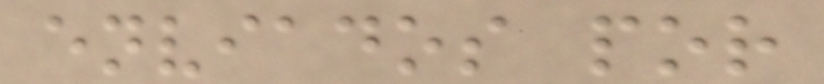enviados por
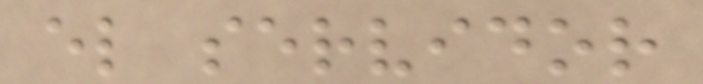el servidor
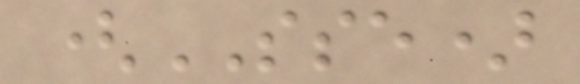(SSE)
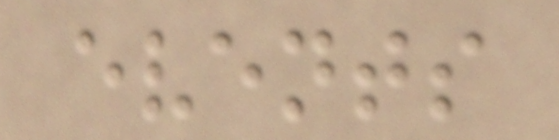events
